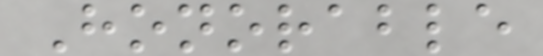Honorable
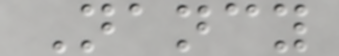Nancy
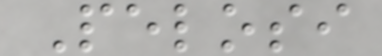Pelosi
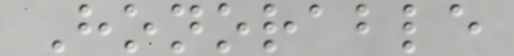Honorable
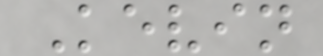Kevin
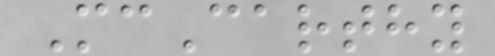McCarthy
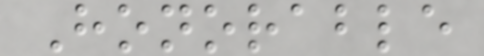Honorable
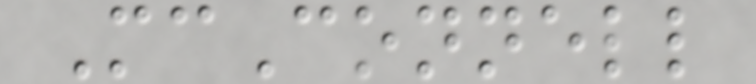McConnell
